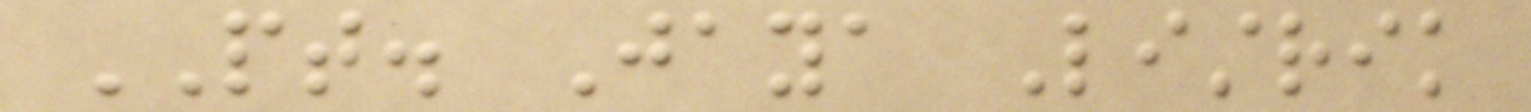PT. Jaya Listrik
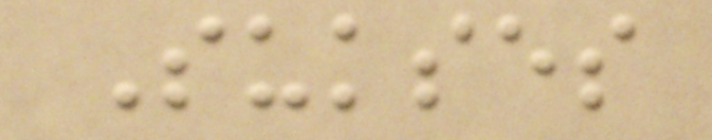Sukses
